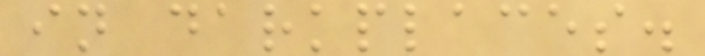in darkplaces.
